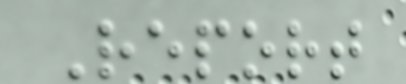Report
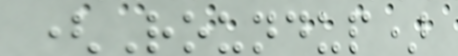(Roundup)
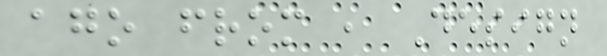ago from , Design
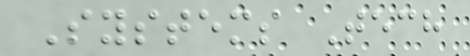Systems Tech
